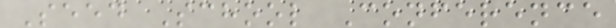Seed School Conference
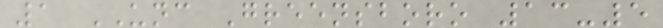1 UNC Greensboro 13-5
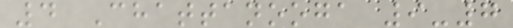4 Chattanooga 9-7
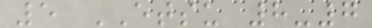5 ETSU 8-7
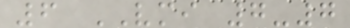6 VMI 7-7
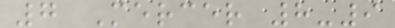7 Mercer 8-9
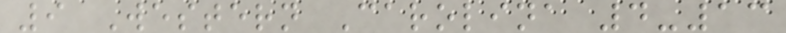9 Western Carolina 4-13
